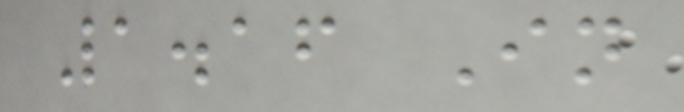1.16 In
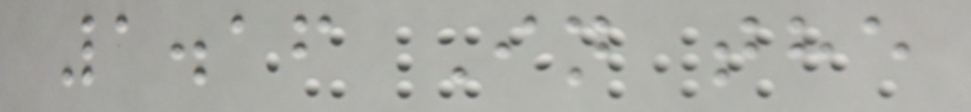1.16 In the
